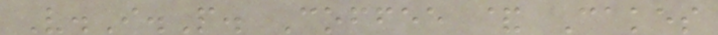V.I.P. Coffee & Cakes
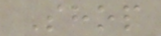Shop
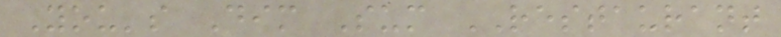You's Dim Sum RESTAURANT
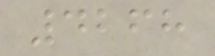4268
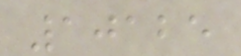10125
